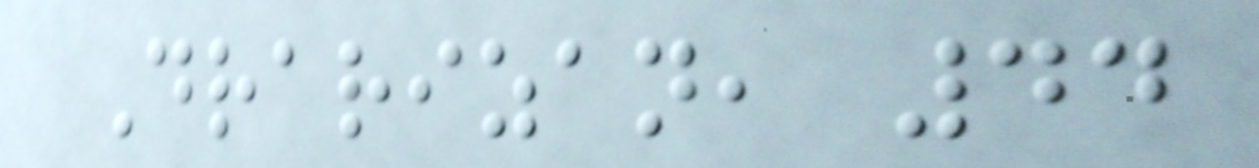Drarizan, 44
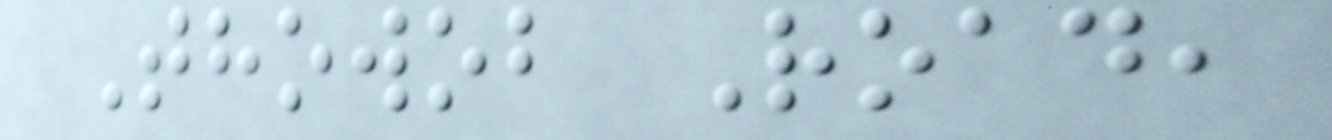Thowob Road,
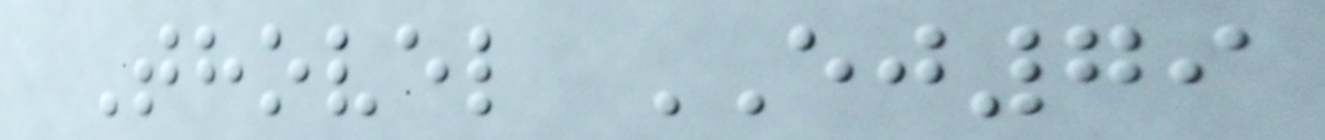Thovel EJ79
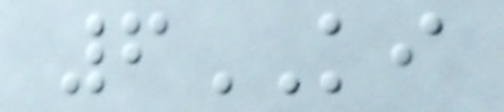6KI
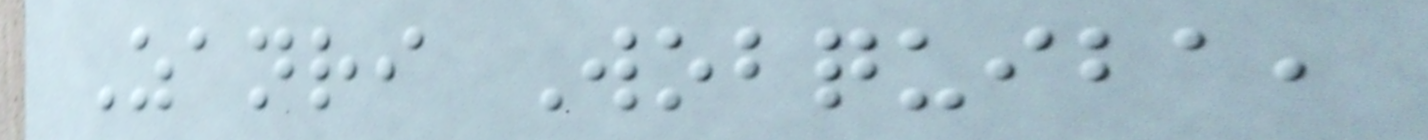Zanri Wobquiba,
